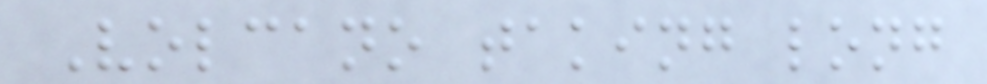Volcano taking long
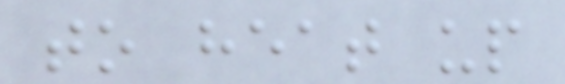to heat up
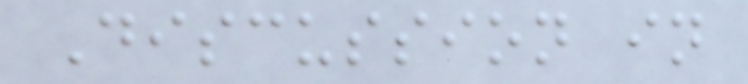Discussion in
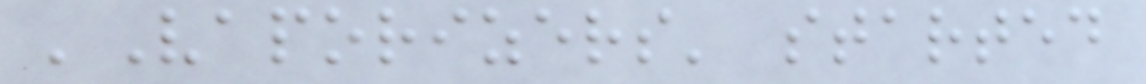'Vaporizers' started
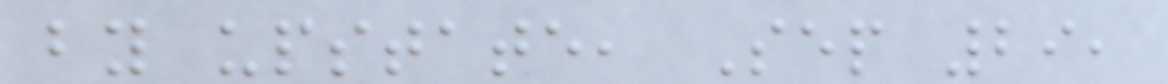by upstate, Sep 29,
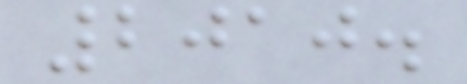2010.
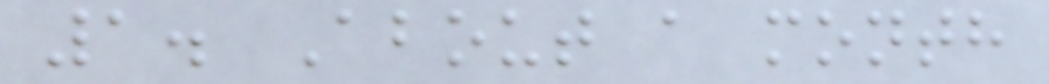1. About a month
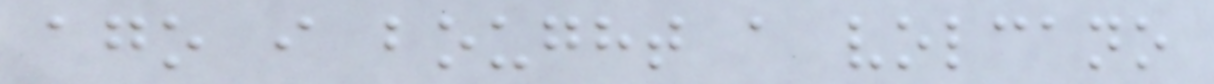ago i bought a volcano
